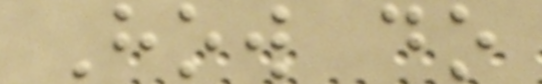How do
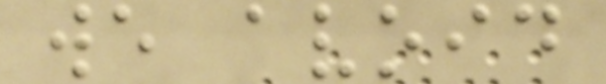we avoid
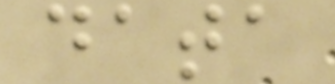data
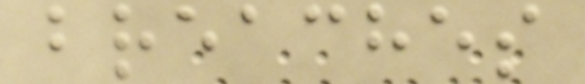breaches
